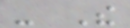- The
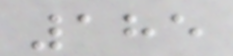185
